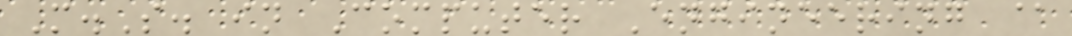M.S. in Computer Engineering @
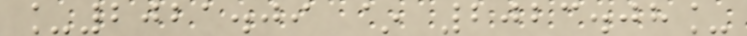_2021.09 ~ 2023.08_
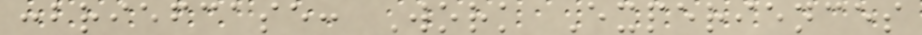:briefcase: Work Experiences
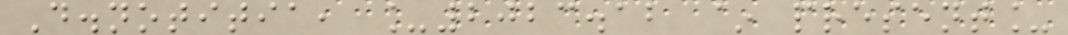D.notitia, _2023.12 ~ present_
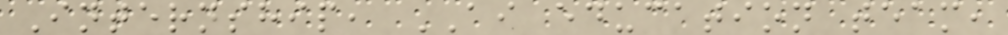Internship, AI education team,
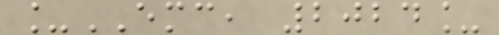_EMC, 2024_
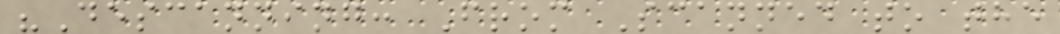"Descanning: From Scanned to the
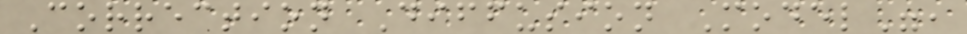Correction Diffusion Model",
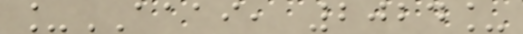_AAAI, 2024_
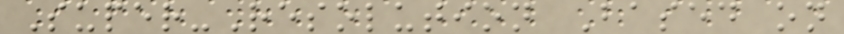Super-Resolution Based on
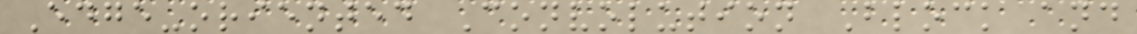Edge-oriented Convolution Block and
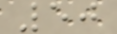50
